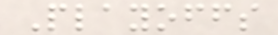Playoffs
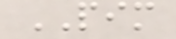PIM
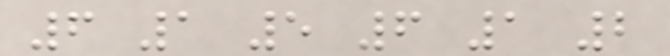6 1 5 6 1 2
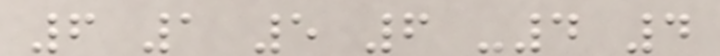6 1 5 6 -4 4
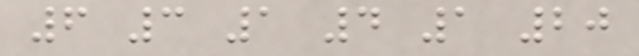6 3 1 4 1 20
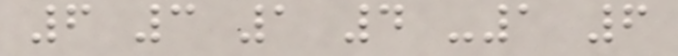6 3 1 4 -1 6
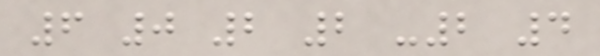6 0 2 2 -2 4
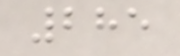285
